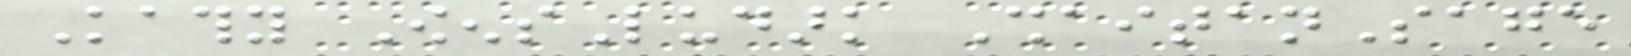Kathy OwensLudark ShaitanSage
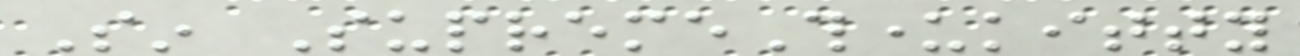Sin SupremeThunderkitty
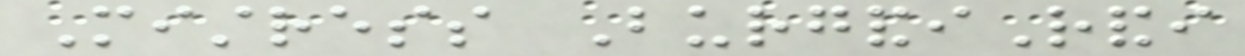Mistress BurgandiRandi
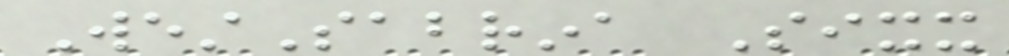WestSabrina Sixx
